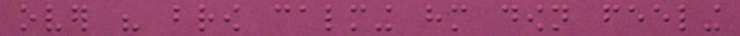over his brow calming him down feeling
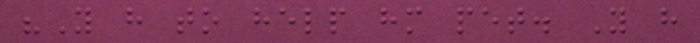"You have to help him pet. You have
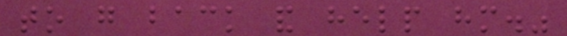to go back and help him."
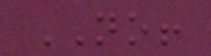NO!
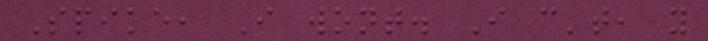Spike, I wont. I can't, you
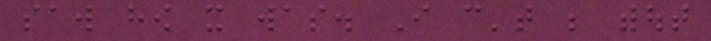saw how it was. I can't be without
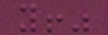you!"
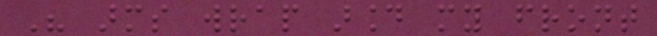His arms wrap around my front
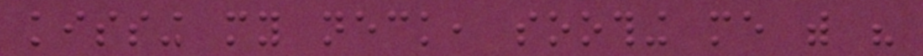kissing my neck, soothing me with his
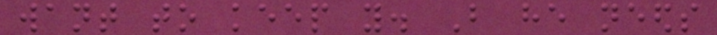want to keep you. But he needs
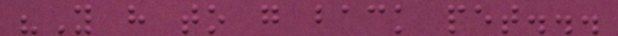"You have to go back pet...
